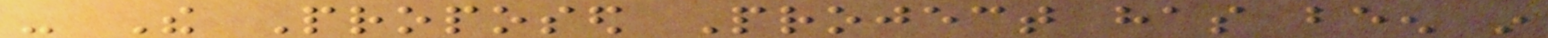- The Proposed Project has been in
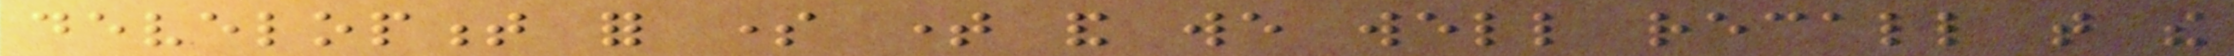development for some time and we well recall that the
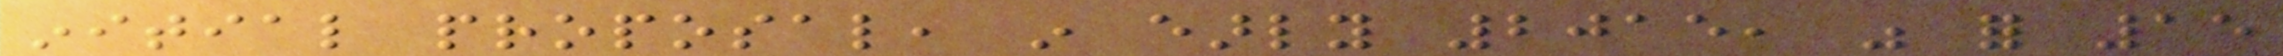initial proposal, in early 2015, was for 15
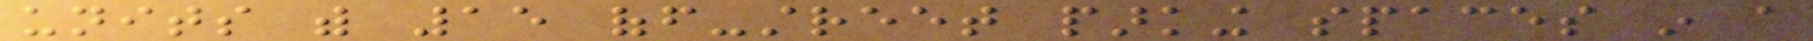units with 15 off-street parking spaces in a
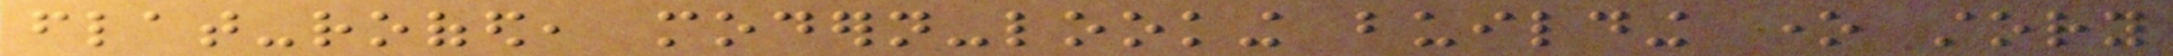flat-roofed, modern-looking building one story
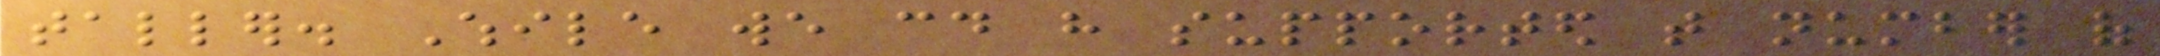taller. While we could have supported that number of
